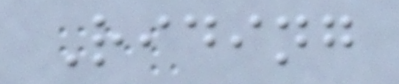Riding
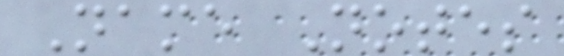Name Notes
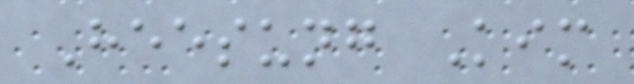Heesung Kim
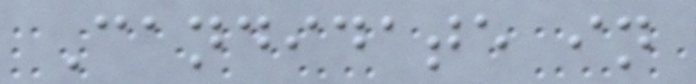Candidate in
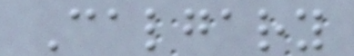Calgary
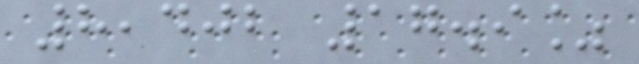8,402 17.9%
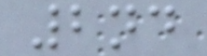2nd
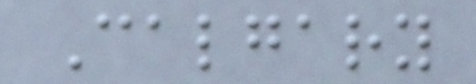Calgary
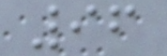96
